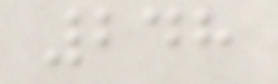248
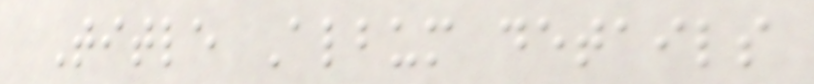Title Album details
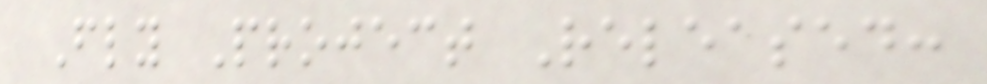Fly Project Released:
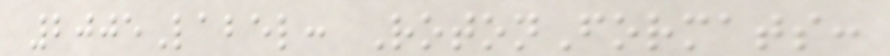2005Label: RotonFormats:
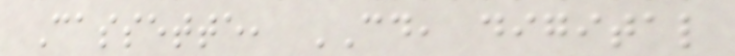Cassette, CD, digital
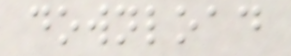download
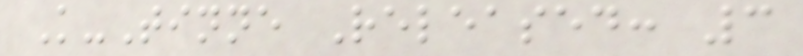K-Tinne Released: 3
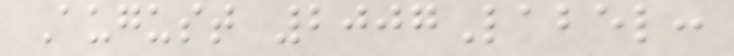August 2007Label:
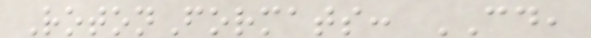RotonFormats: CD,
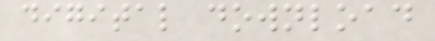digital download
